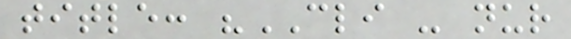title: "CLI - nur
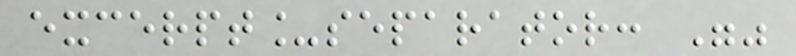excerpt_separator: ""
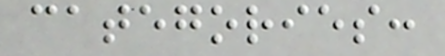categories:
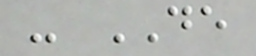- DE
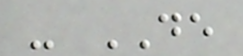- DE
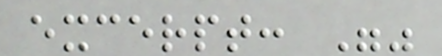excerpt: ""
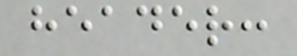header:
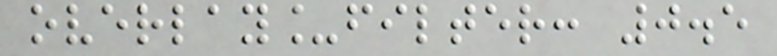overlay_filter: 0.5
